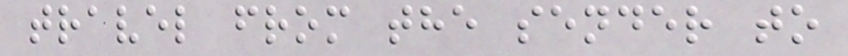travel from the sender to
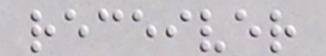receiver
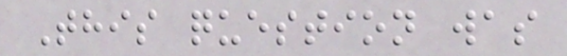This question was
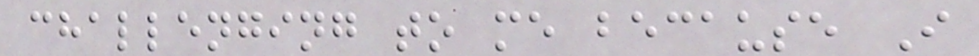challenging to me because I
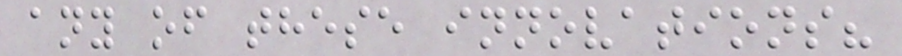any of these innovations?
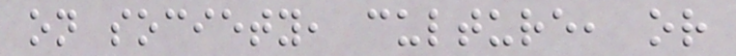on society, culture, or
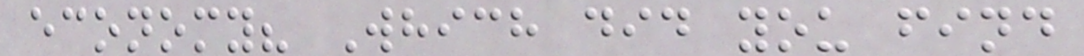economy? Which did you find
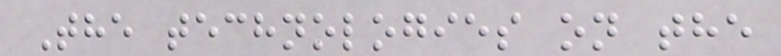The technologies on the
